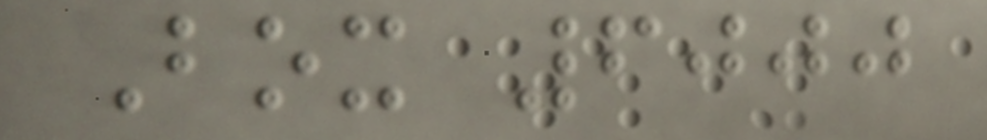Box 6000
